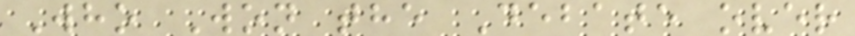Who Won the Debate over
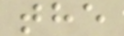the
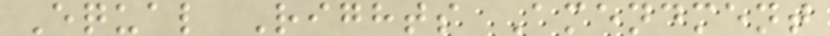Equal Rights Amendment
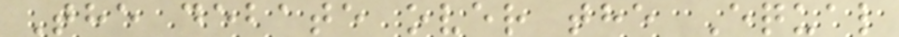The debate over the Equal
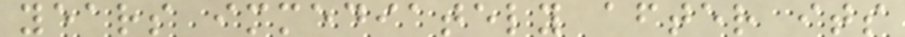years immediately after its
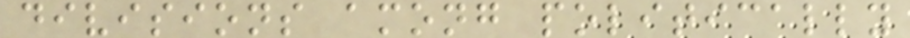divisions among politically
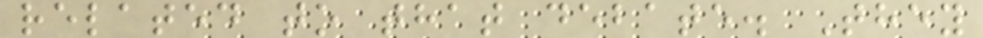related to that debate. They
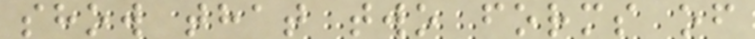show that two forms of
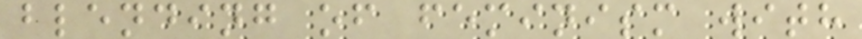blending of feminism with
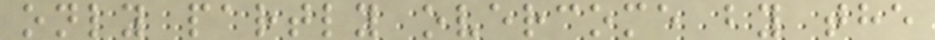only partly overcome by the
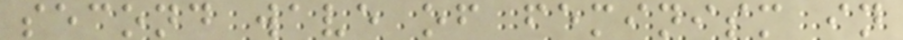second wave of feminism in
